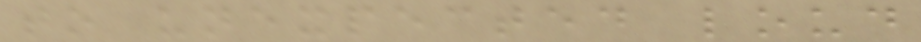to unexpected loud
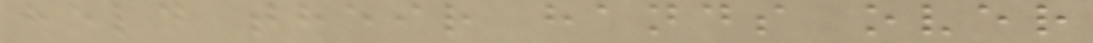held their hands over
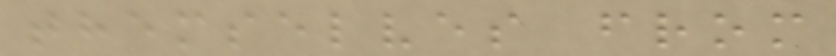themselves from
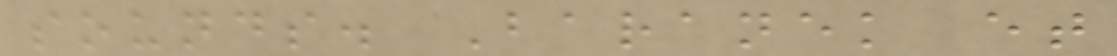sounds. Baranek et
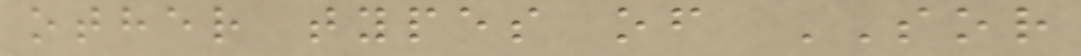other types of SOR
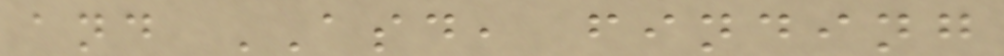and ASD, finding
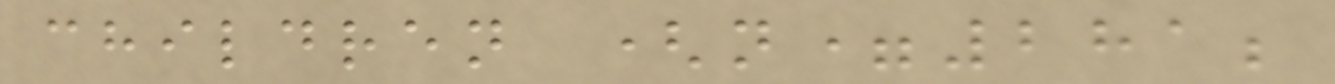children (n=281;
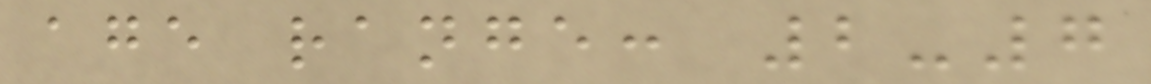age range: 2-7
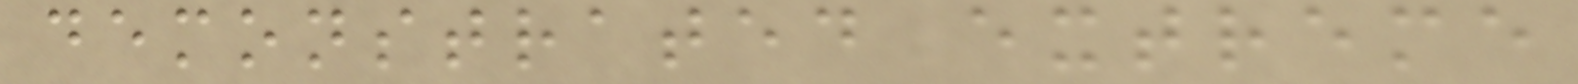demonstrated extreme
